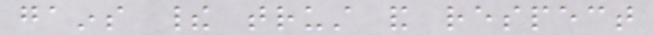gains their trust and respect
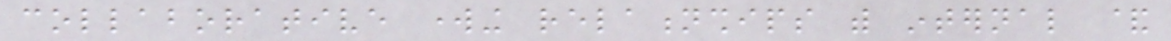collaborative working relationships with internal &
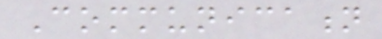Communication
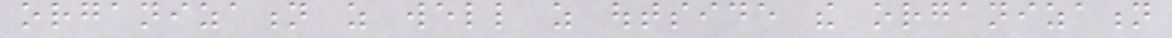organization as well as outside the organization
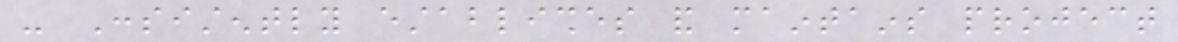- Consistently establishes and maintains project
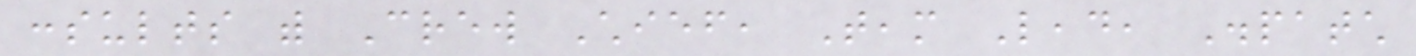consults with Crew Chief, Team Lead, Dispatch
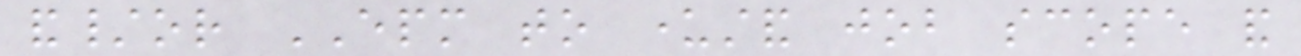and/or EPM to understand job scope and
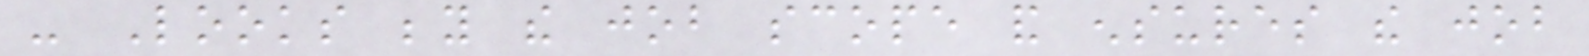- Looks beyond the job scope and ensures the job
